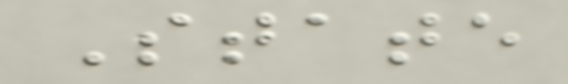State
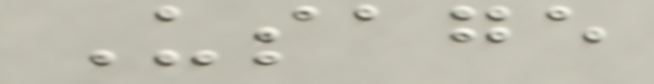Usage
